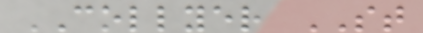COLLYER ST
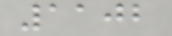1102
